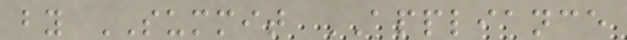by SUMMIT APPLIANCE
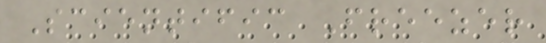Scientific Freezer
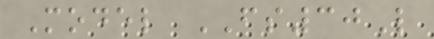Model FS30L
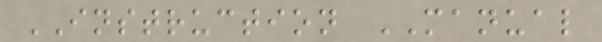INSTRUCTION MANUAL
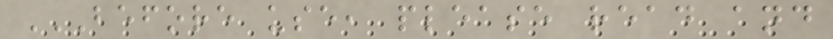BEFORE USE, PLEASE READ AND
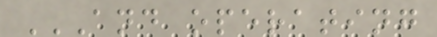AND OPERATING
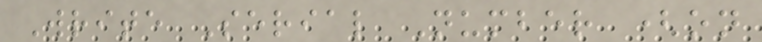Write Serial Number (on
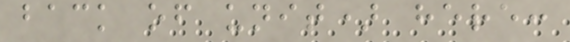back of unit) here:
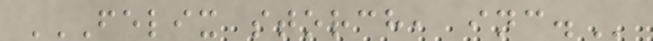FELIX STORCH, INC.
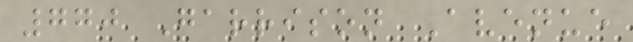770 Garrison Avenue
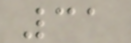31
